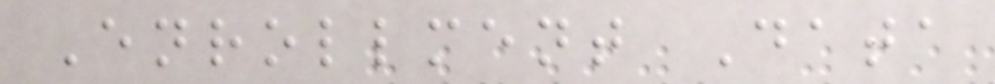Enrollment Data
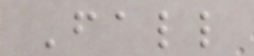Fall
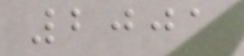2001
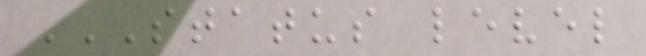STATUS LEVEL
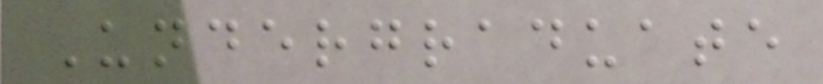Undergraduate
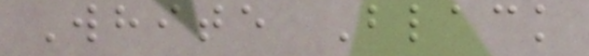White Black
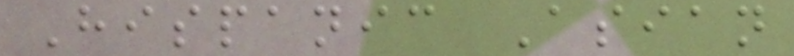Hispanic Asian
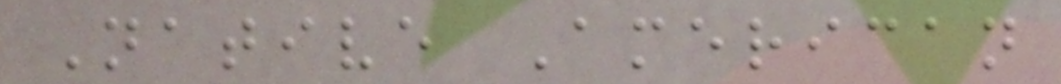Native American
